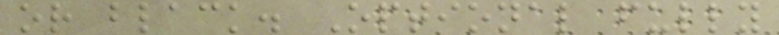or black. Optional fully
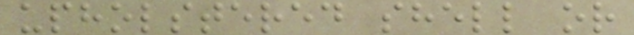upholstered shell or
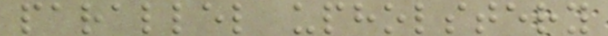parallel upholstery
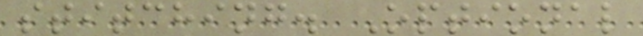stitching. Optional
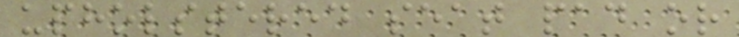upholstered seat pad or
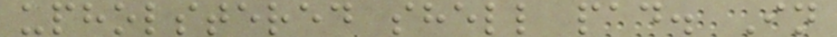upholstered shell pad. In
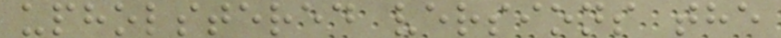upholstered versions the
